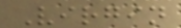Virgin
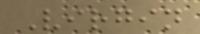Virgin
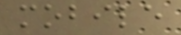mobile
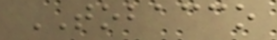TOBACCO
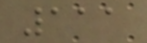111
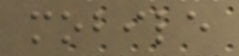mobile
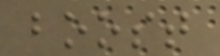boost
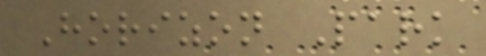Horizon Park
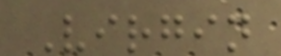Virgin
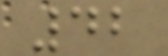42
